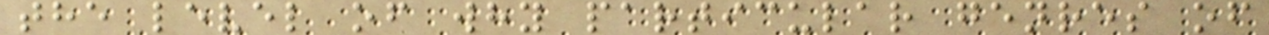the level of why particular genres of
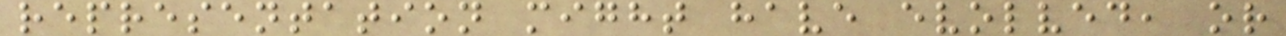representation might have evolved, or
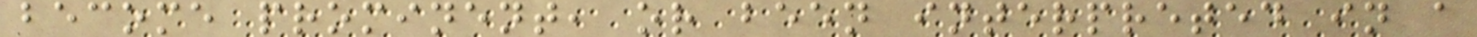become prominent, or been interpreted in a
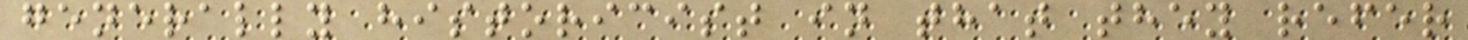generally historicist in that they refer
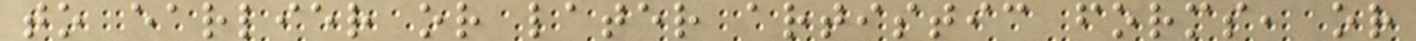to earlier or later artistic forms, or
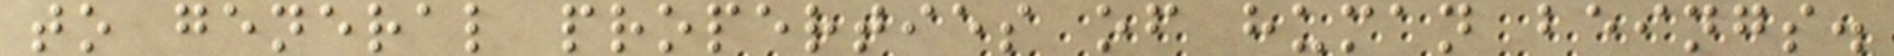to general properties of human beings.
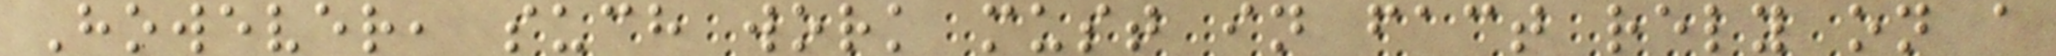However, such work must in fact rely on a
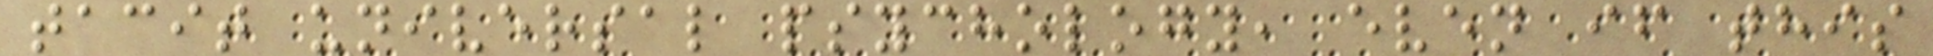tacit universal psychology, even if this
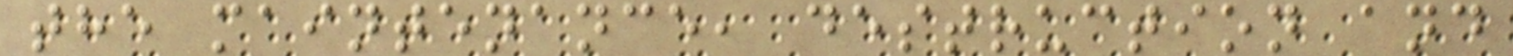the maintenance, destruction and
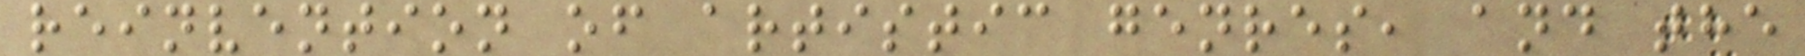reinvention of artistic genres, and the
